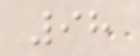98
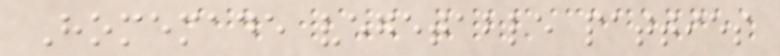Homemade vegetable patties
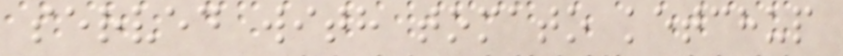served with tomato ketchup
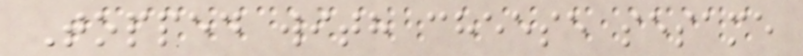Topped with cheese sesame
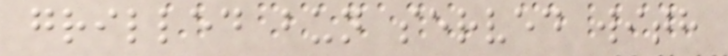grilled bun served with
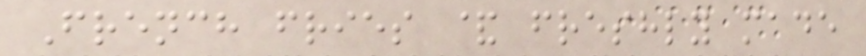French fries & freshly made
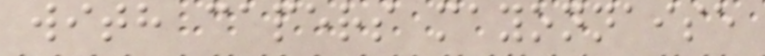with capers mayonnaise
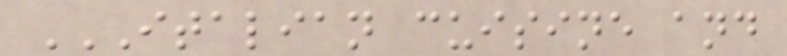ITALIAN CUISINE AND
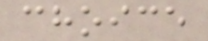choice
